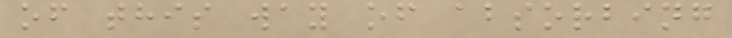of this way of absorbing
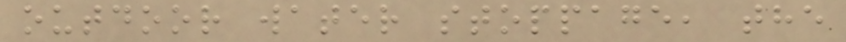outdoor water stoppage, the
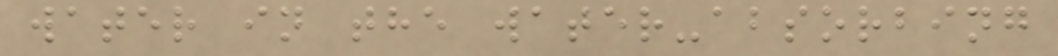water in the water-absorbing
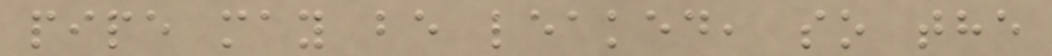pipe may be leaked, so the
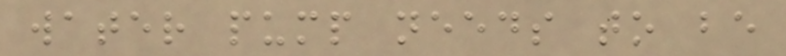water pump needs to be
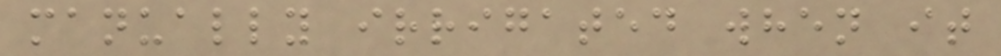manually irrigated when it
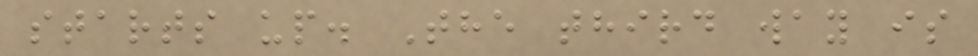starts up. The third way is
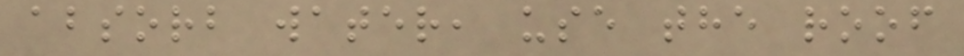absorb water, use the roof
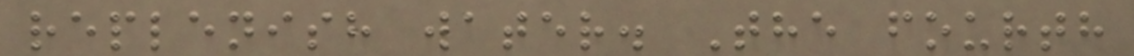replenish water. The fourth
